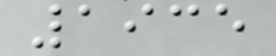1935
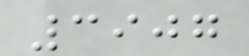3907
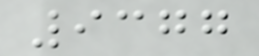9377
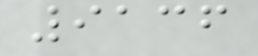9136
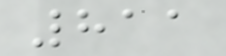811
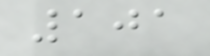101
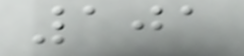101
